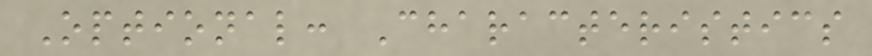Optional: Characteristics
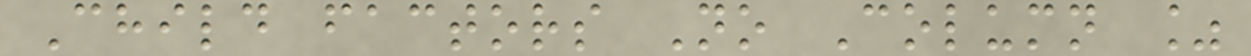Child factors No Column %
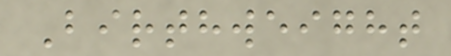Birthweight
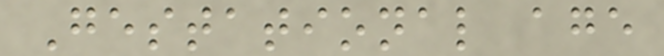Gestational age
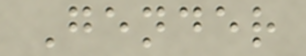Gender
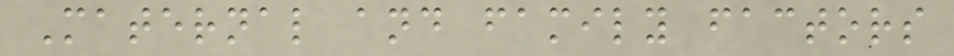Maternal and family factors
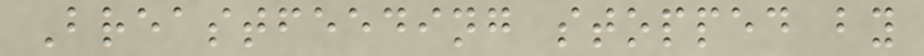Breastfeeding stopped by
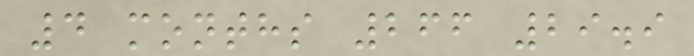4 months 266 29.9
